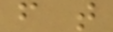f t
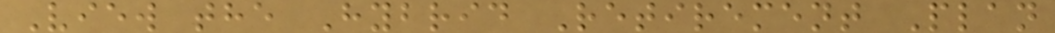View the Hybrid Retirement Plan
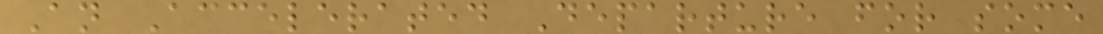An Accelerated Departure for some
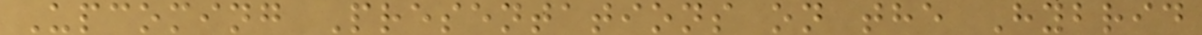Upcoming Presentations on the Hybrid
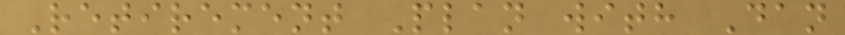Retirement Plan with Dan
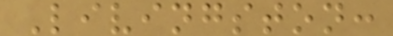Livingston:
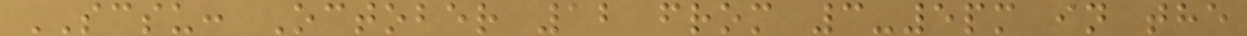SCSU: October 12 from 3-5pm in the
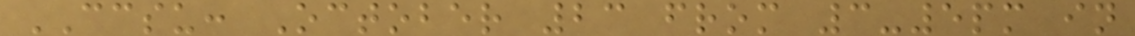CCSU: October 23 from 3-5pm in
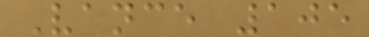Vance 105
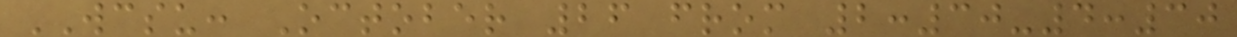WCSU: October 26 from 2:30-4:30
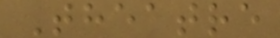Theatre
